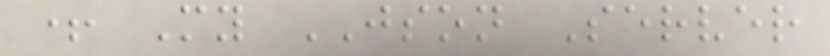+ My JSON Server
